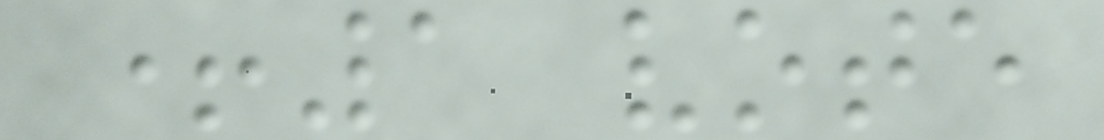+1 vote
